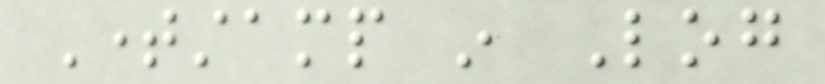Timestamp in Log
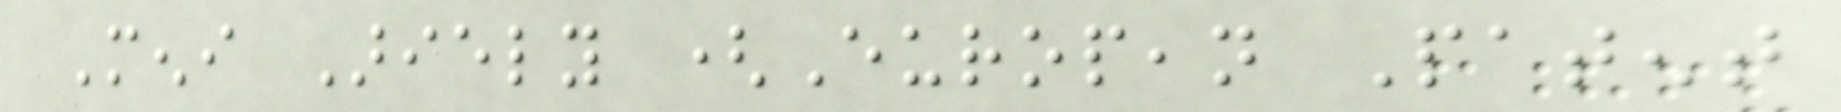Meni Ariely (European Patent
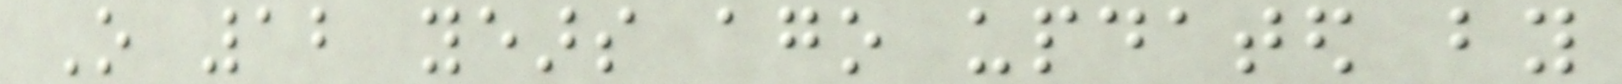O 12 years ago updated by
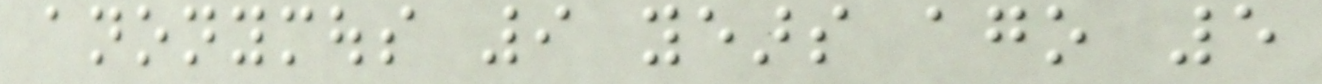anonymous 9 years ago 5
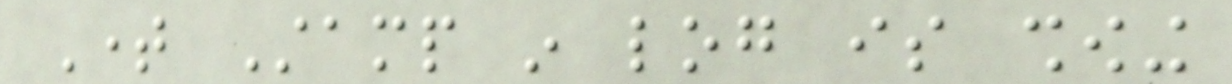Time Stamp in log is showing
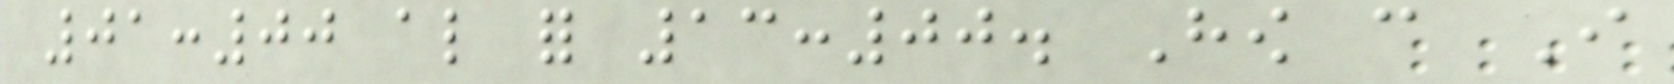01:00 also for 13:00. How can I
